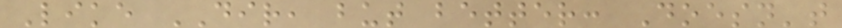Like DIR, but better: Doesn't
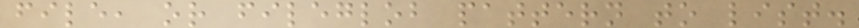file, or fileglob pattern to list.
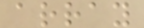array
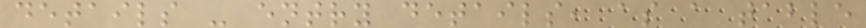details - entry details, as a table
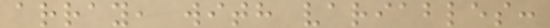array, with variables:
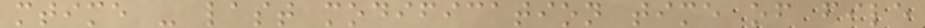mtime - last modification time of file
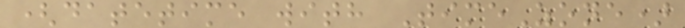(datetime with TimeZone)
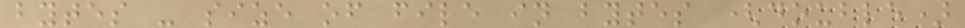bytes - size of file in bytes (double)
